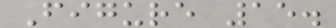Figure 15.
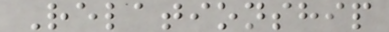Relationship
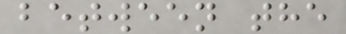between the
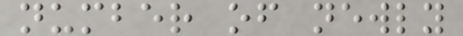number of newly
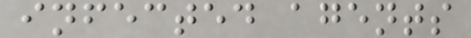infected agents
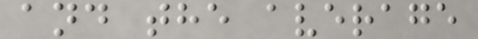and the average
